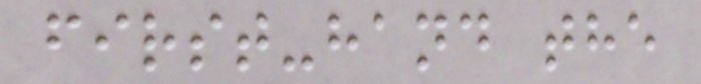first-hand the
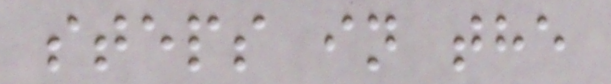steps in the
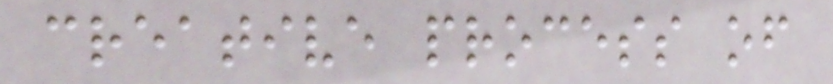creative process of
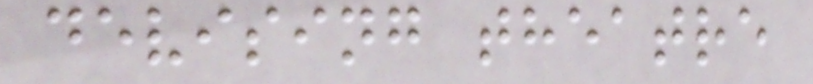devising theatre
